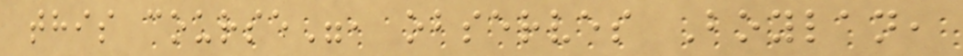this course", observes Boylan,
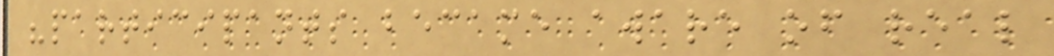"participants became aware of real
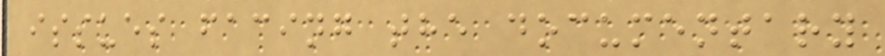issues facing the documentary
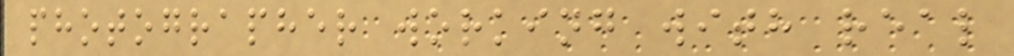photographer working with real
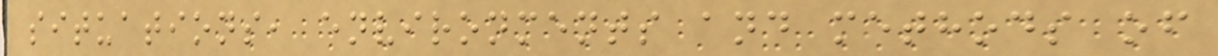situations, environments and methods of
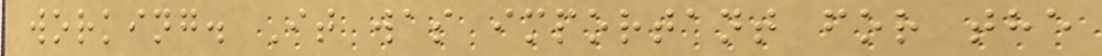working. It was important for the
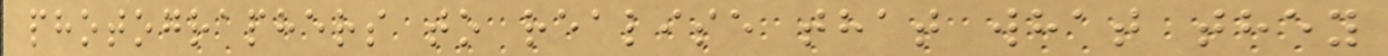photographers to realise that what they
